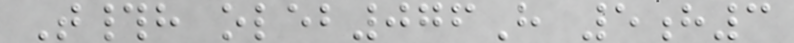T#h oleb076H 5h3
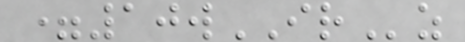=10wIRz
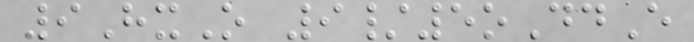9HxO 9/5oDdE
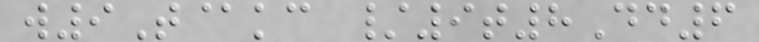w9T@kc /9t8Dd6
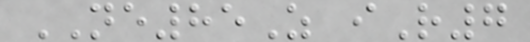NE85Z iR7
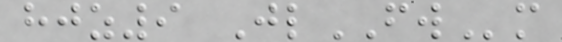hjz9 JlFWm
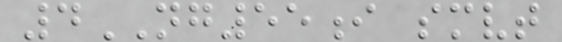4NG55i smvt
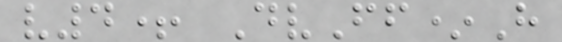v4+ DvFf*H
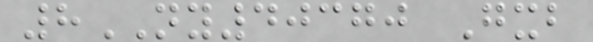8NY40370 Gxb
